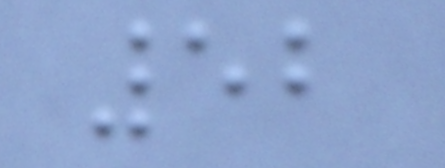52
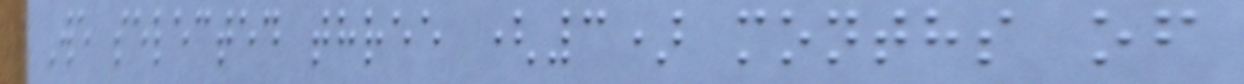We selected three (3) months of
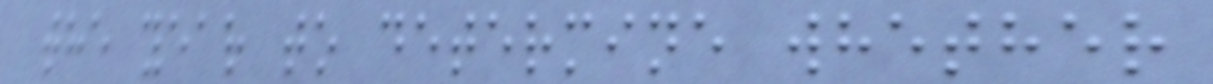the year to determine whether
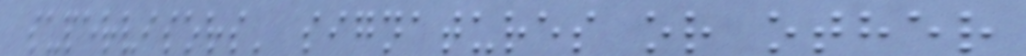supervisors' signatures or other
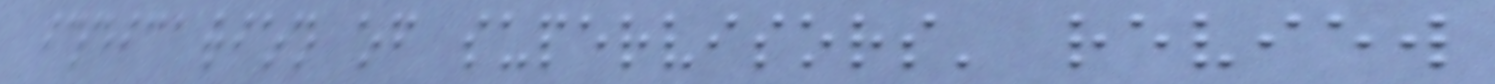indication of supervisors' review
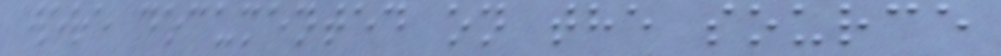were documented on the source
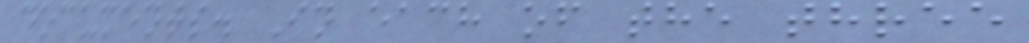documents. In each of the three
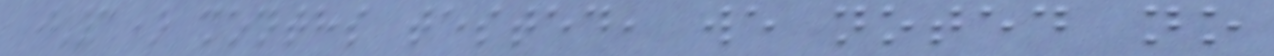(3) months tested, we noted no
